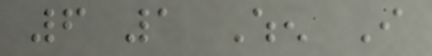6 1 When I
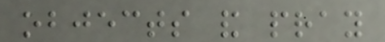objects and pray
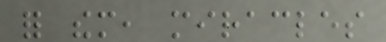for them, miracles
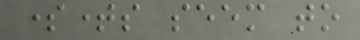sometimes seem to
